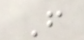F
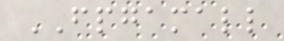FPGAMALL
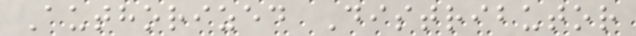Authorized Distributor
